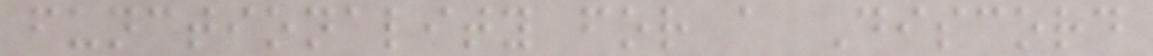functionality for a Discord
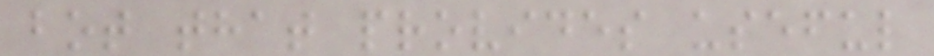bot that provides useful
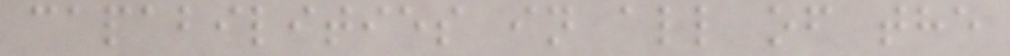capabilities in all of the
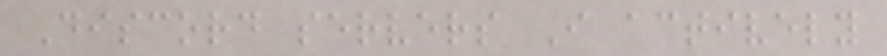Discord servers I actively
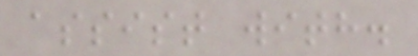assist with.
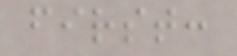first:
